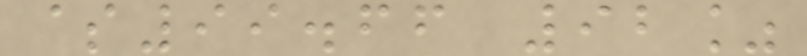$99.66 92%
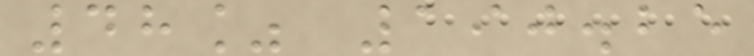48% 190.25
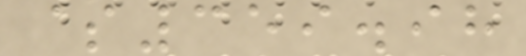$359.98
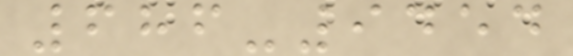686-9454
